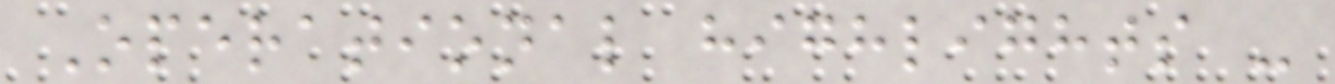Operational highlights -
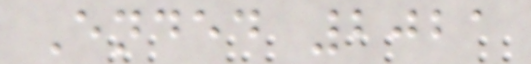Ended 2021
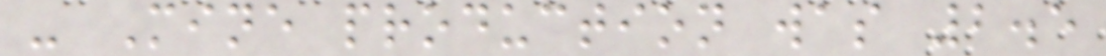- Mine production was 2.5
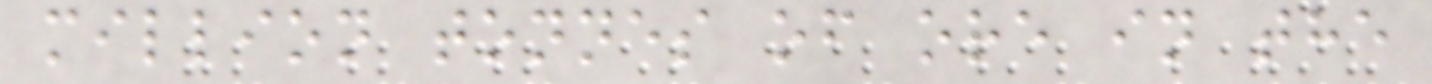million tonnes of ore in the
